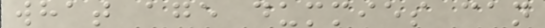what age dummies can
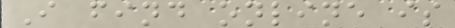I find online is
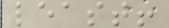least!
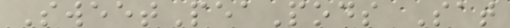SweetPeaPods Sat
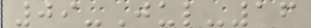09-Jul-16
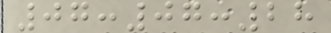07:07:28
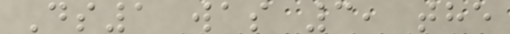Ds1 was 3, the
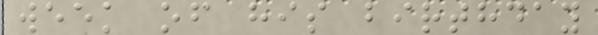week of his birthday
